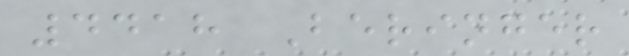4418 Beringer
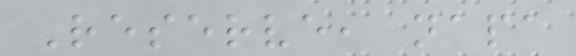Reserve, napa
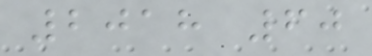2018 60
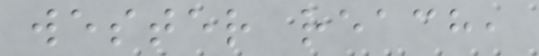wester reach,
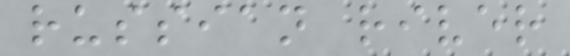russian river
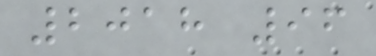2018 96
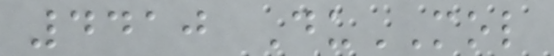4410 DuMOL
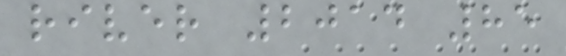river 2014 85
